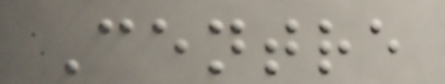Centre
